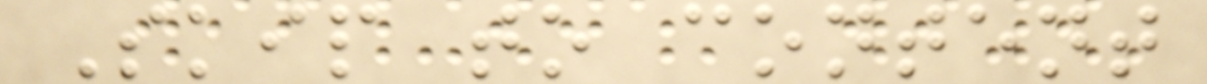Skip to content
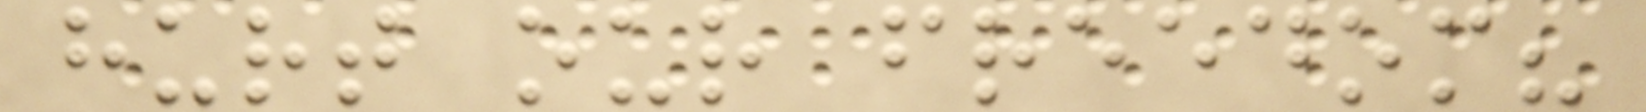hurt our freedom?
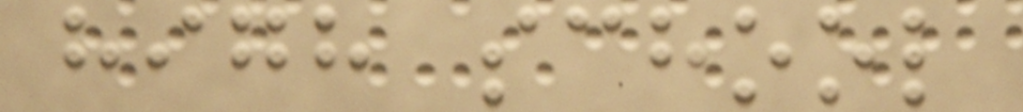high school
